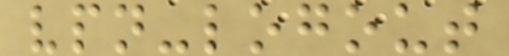vpn-logout
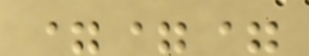===
